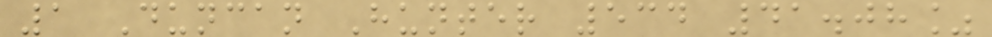1 Duncan Hunter 534 41.08%
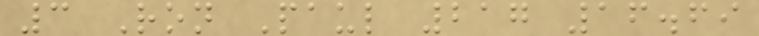3 Ron Paul 217 16.69
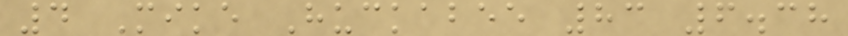4 Mike Huckabee 83 6.38
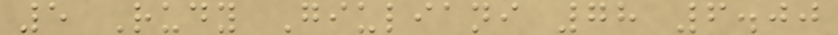5 Rudy Giuliani 78 6.00
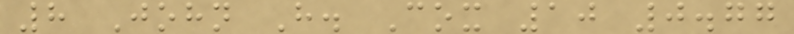8 John H. Cox 10 0.77
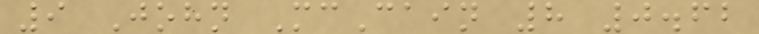9 John McCain 8 0.62
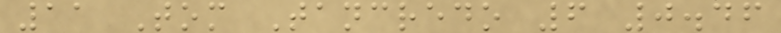11 Tom Tancredo 6 0.46
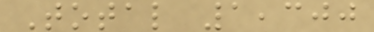Total 1,300
